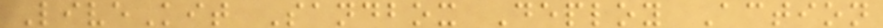LiveKit Sandbox Deploy Action
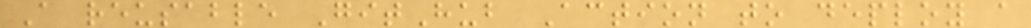A reusable GitHub Action to deploy a
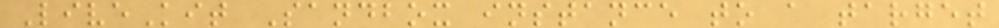LiveKit Sandbox instance to a target
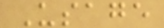Usage
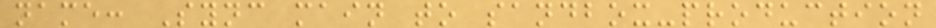name: Sync main to sandbox-production
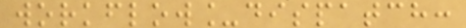workflow_dispatch:
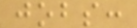jobs:
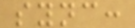sync:
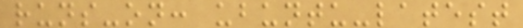runs-on: ubuntu-latest
